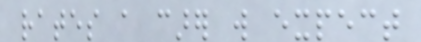rates a carer will expect
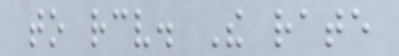to receive. The rate
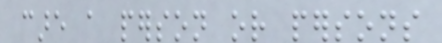care a person or persons
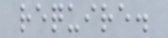require.
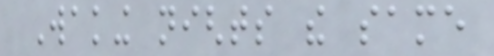Waking nights the same
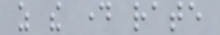as the day rate
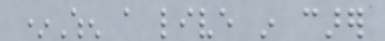*When a live in carer
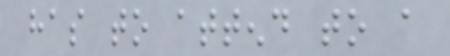has to attend to a
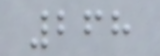268
